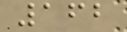162
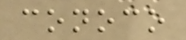conoco
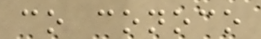co conoco
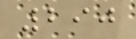290
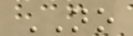NO
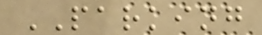PARKING
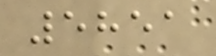5851
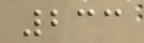233
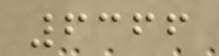6366
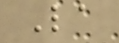La
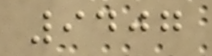9407
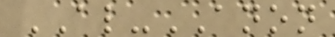AL-ANON
